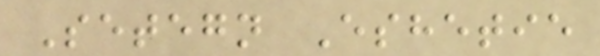Setegn Eshetie
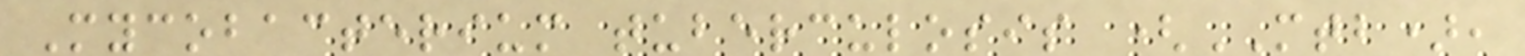Mycobacterium tuberculosis (MTB),
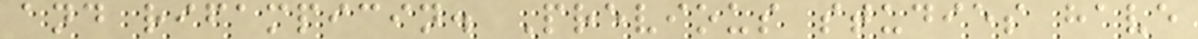and rifampicin. Previous studies have
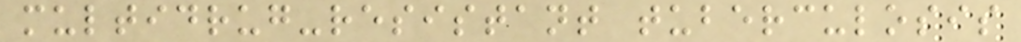multidrug-resistant tuberculosis
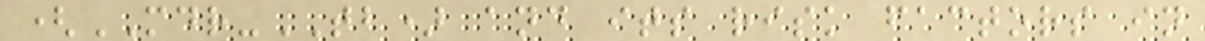(MDR-TB) and its risk factors in
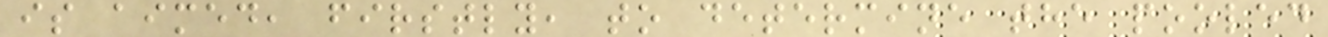is aimed, firstly, to determine the pooled
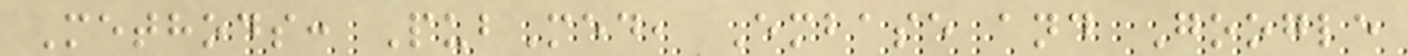Methods: PubMed, Embase and Google
